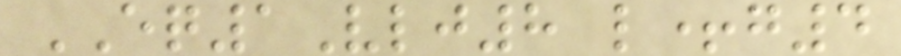EQ1Vlj8 l+g4
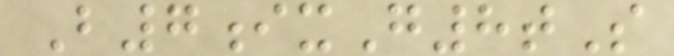B7ixG8tS
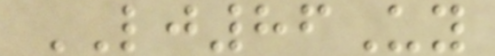LJ86Uy
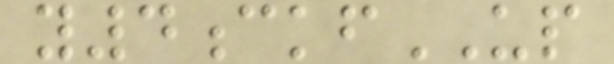y4ckfUP
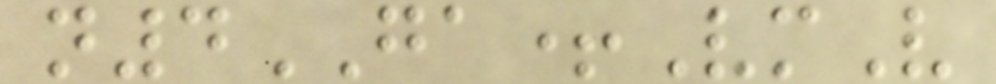n4GA+VmV
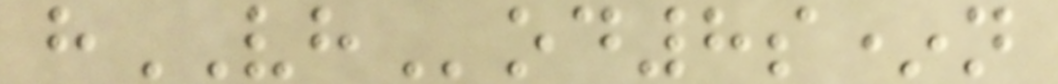hVHod8s*n
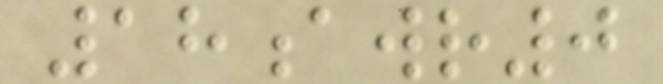18awr0
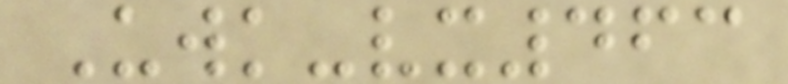Uwk-vx463
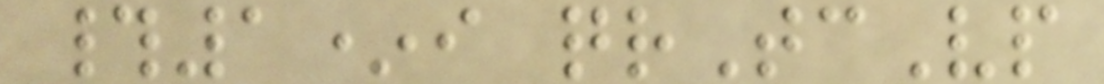#1*i qrTcVp
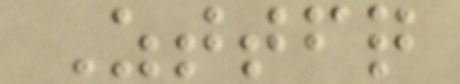Zttfq
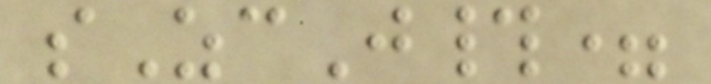sZcJ#=
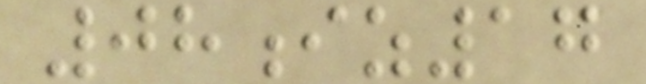08iz17
